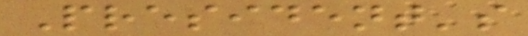President's
